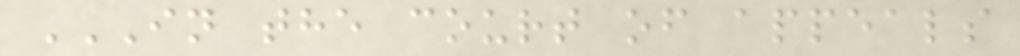IN THE COURT OF APPEALS
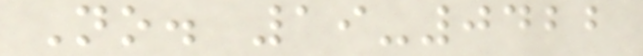No. 19-0422
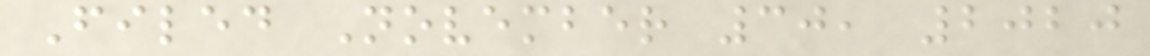Filed November 30, 2020
